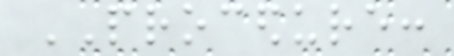PROCEDURE:
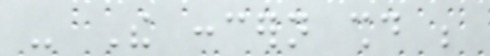- The concern should be
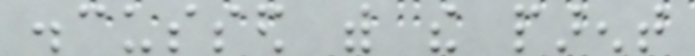discussed with the parent
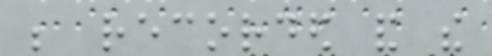be recorded and the
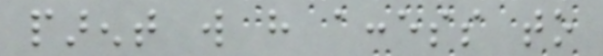parent will have access to
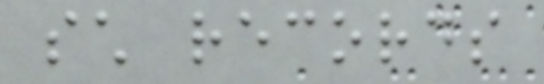such records
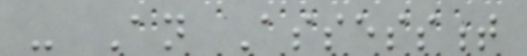- An Assessment
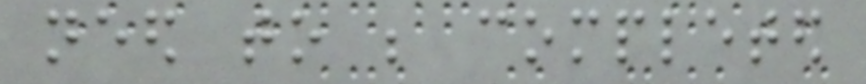need to be completed
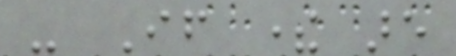- If there are
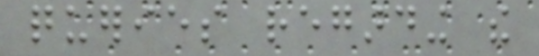queries regarding the
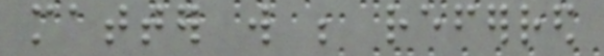matter will be referred
